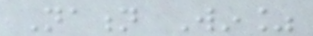Nation Win%
